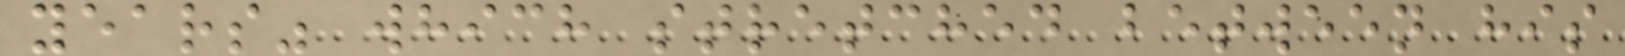years" which stretched between his
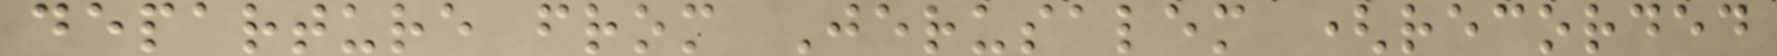departure from Jerusalem (recorded
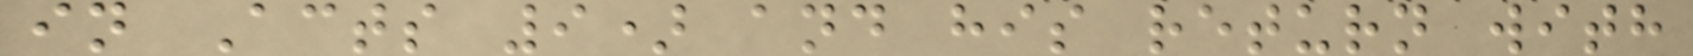in Acts 9) and his return with
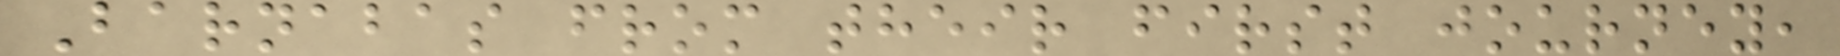Barnabas from their first journey,
